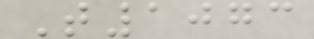T1073
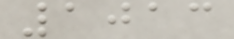1013
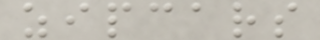zipcars
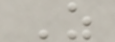Z
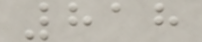818
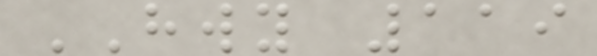HWY 119
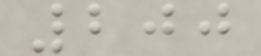200
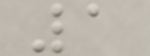1
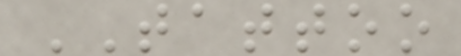TATTOO
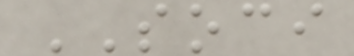SOCI
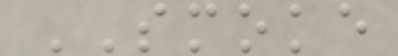SMOKE
